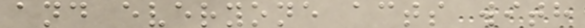and everyone acts with
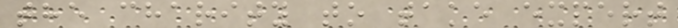the charity to take expert
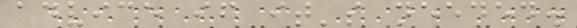advice if it's needed.
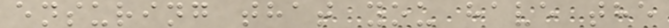ensuring that you have the
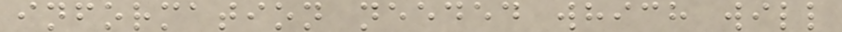information needed which will
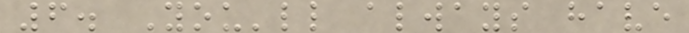6. You'll always have
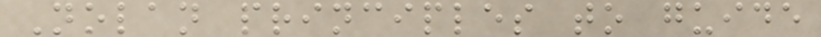Nolan principles to guide
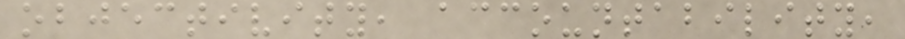objectivity, accountability,
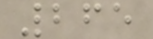265
